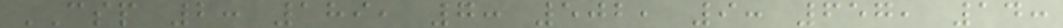CSP 2: 189, 7: 502, 9: 657, 14:
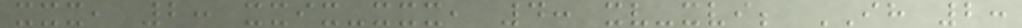xxx, 2: xxix-xxx, 4: xv-xvi; IH 2:
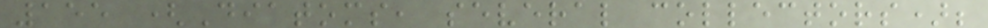155 (Diatoms, several collectors);
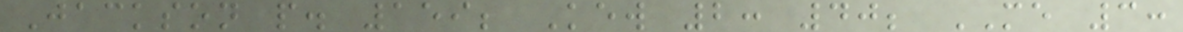Jackson p. 159; Kew 2: 40; ME 3:
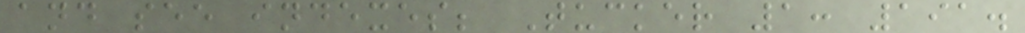and see indexes; Tucker 1: 191.
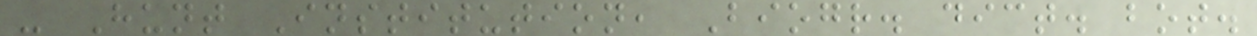- Hunt Institution, Biogr. dict. bot.
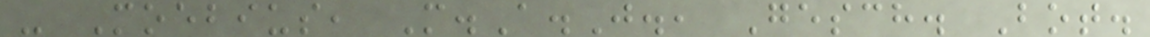- Moebius, M.A.J., Gesch. Bot.
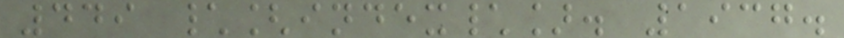449 \[index\]. 1937.
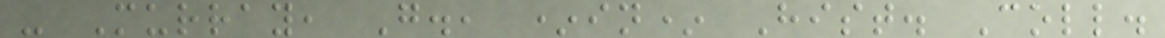- Murray, G., *in* Hist. Coll.
